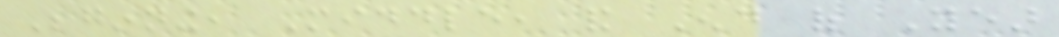Beginning, Middle, and End of Year
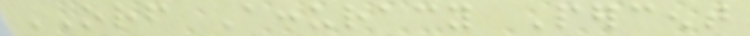ORF Accuracy Percent
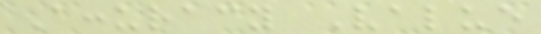Accuracy Value
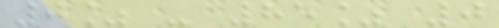0% - 85% 0
